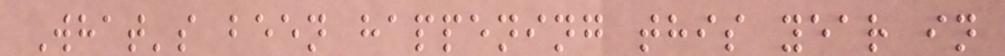What's been happening this year in
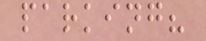parking?
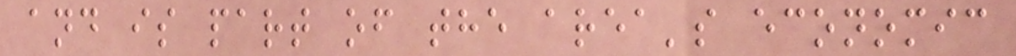and is part of the area's economic
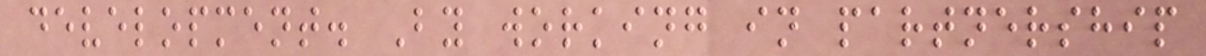development. By working in partnership
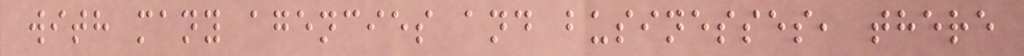with many agencies and businesses, there
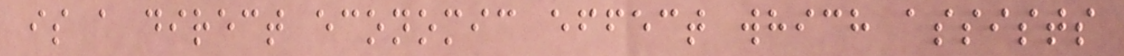is a direct economic effect which assists
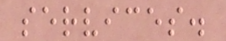services.
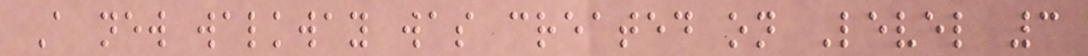A new walkway was created on Level 3
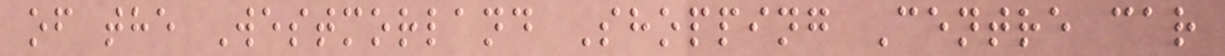of the Westmorland Shopping Centre car
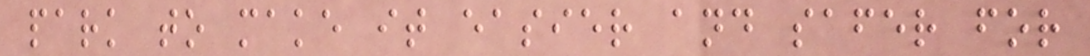park to make it easier and safer for
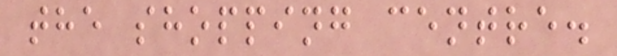the shopping centre.
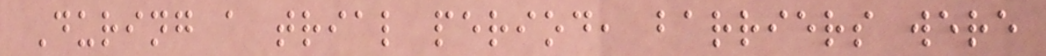During a trial period, barriers were
